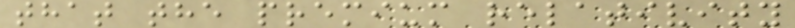that the premium relativity
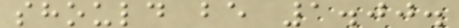should be 1.00.
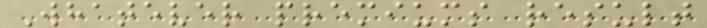Whatever premiums result
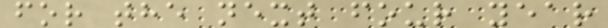for the next four year
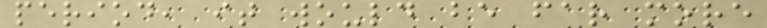period, it would be far more
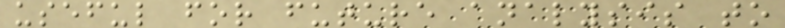useful for future analysis to
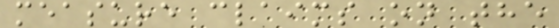measure claims on the
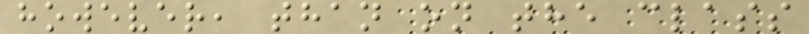however, than on the class
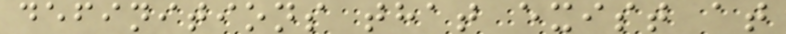definitions that exist at
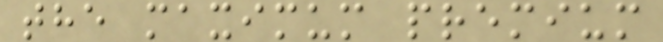the maximum premium
